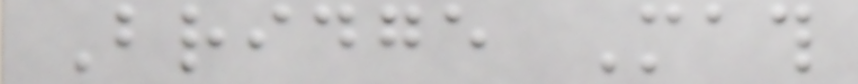Bridge Math
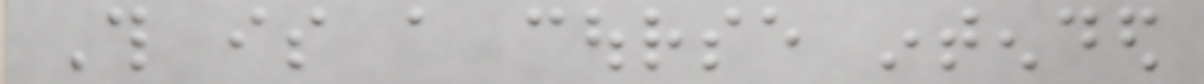This is a course intended
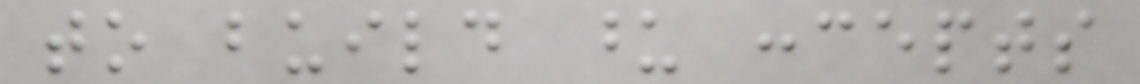to build upon concepts
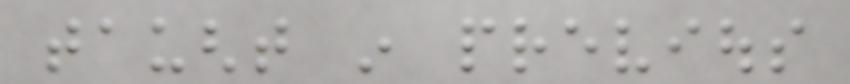taught in previous
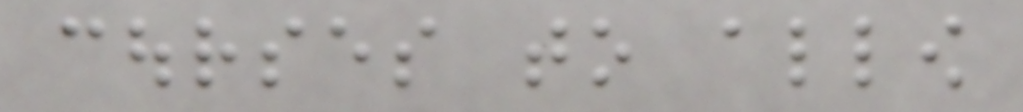courses to allow
